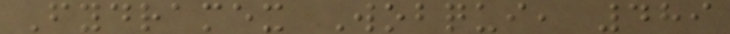Fydramex Wobqui, 489
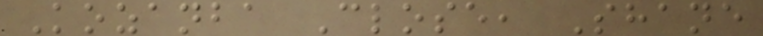Kozanba Close, Shane
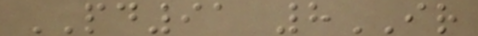PD91 8IR
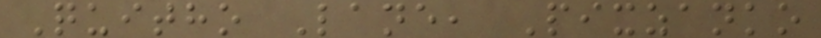Quitho Lane, Pixzanko
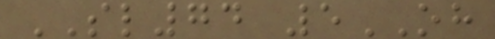SL74 5OH
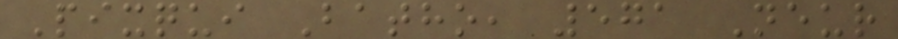Pixqui Batho, 571 Neur
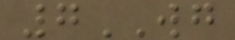7WG
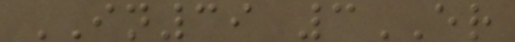IN39 3ER
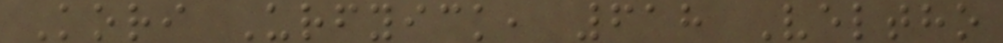Kori Urfyick, 618 Veltho
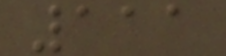111
